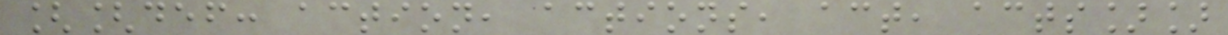[[def: action, actions, act, acts]]
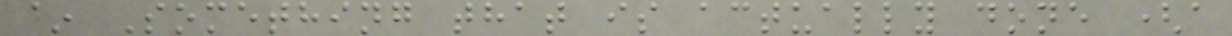~ Something that is actually done (a
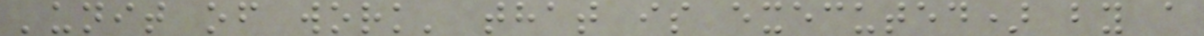'unit of work' that is executed) by a
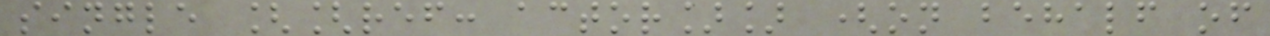single [[ref: actor]] (on behalf of
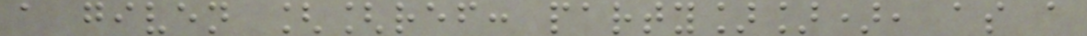a given [[ref: party]]), as a
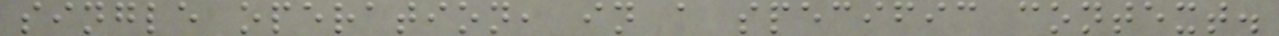single operation, in a specific context.
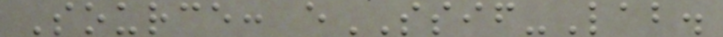Source: eSSIF-Lab.
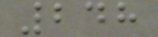248
